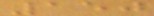150
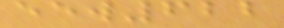eew622
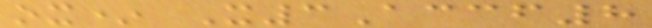ox* X3Accf8
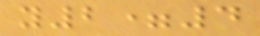y2=4
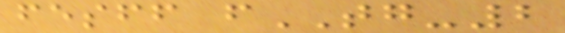fesff fTG-2
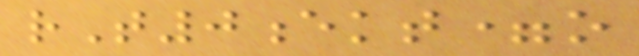rT0ekt=o
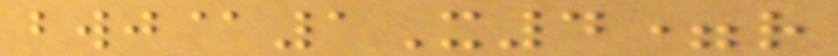bwj@1X4=r
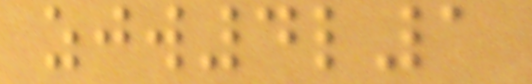zjw4l1
